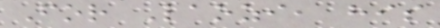For Laozi, his
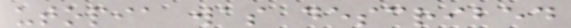utopia was described
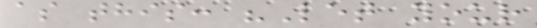as this: "Let your
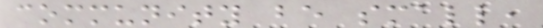community be small,
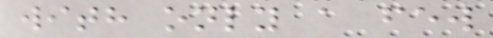with only a few
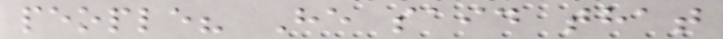people? He said that
